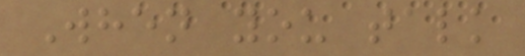When you talk
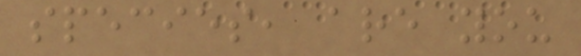species, are you
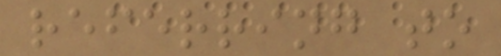referring to
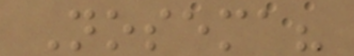Nosema?
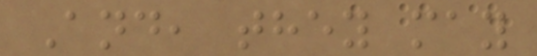And, they may
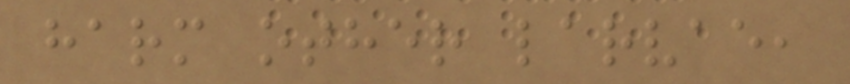harm other larvae,
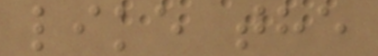like the
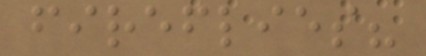fireflies?
